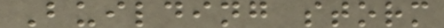Building storm
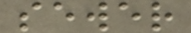sewer
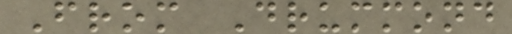From Drummond
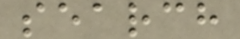search
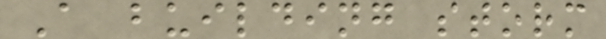A building storm
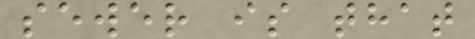sewer is that
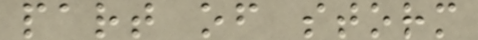part of storm
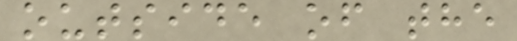outside of the
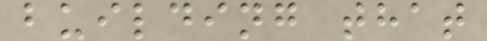building that
